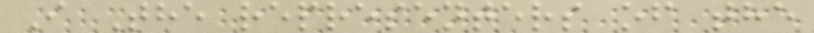I The representers of the
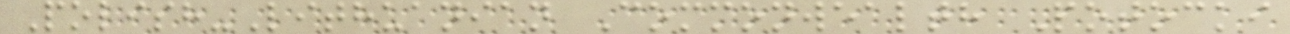Polish-Lithuanian Commonwealth Potocki
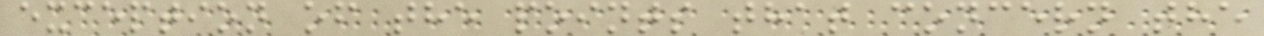exception of the points that concern the
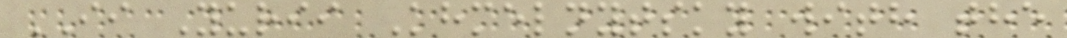II Yurii Khmelnytsky with the
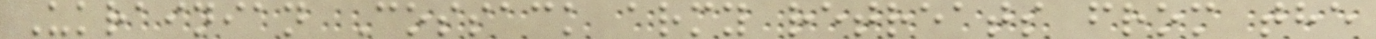Ukrainian Cossack army retreats from the
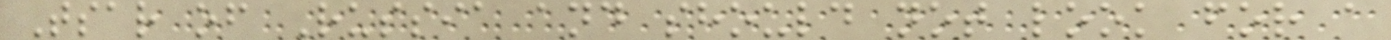Tsar of Russia and should not look for a
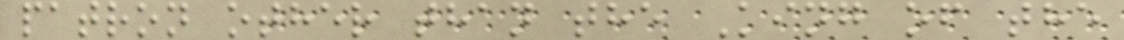patron other than the King of the
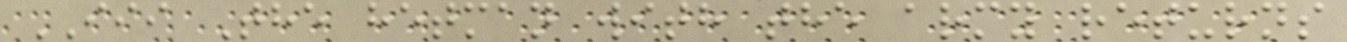III The hetman with the army returns
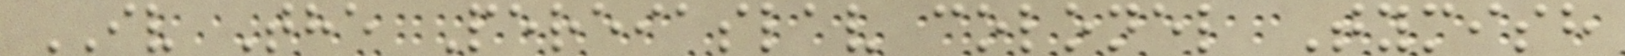IV The Pereiaslav colonel Tymish
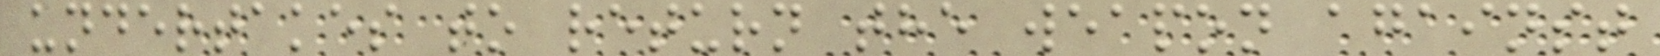undertakes to return the weapon against
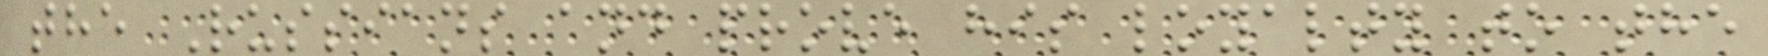the Russians and prove his loyalty to the
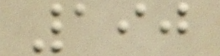190
